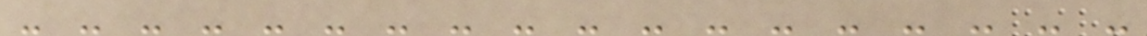- - - - - - - - - - - - - - - - - -
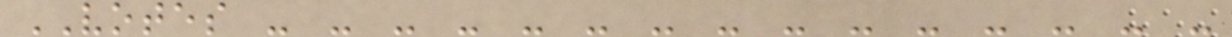VOTES - - - - - - - - - - - - - - -
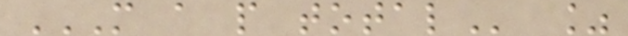M A P TOTAL %
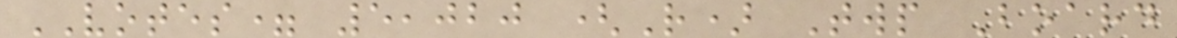VOTES= 5,020 (R) Twp Board
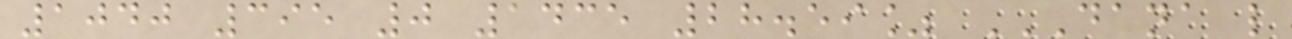1040 395 0 1435 28.59% DANA L
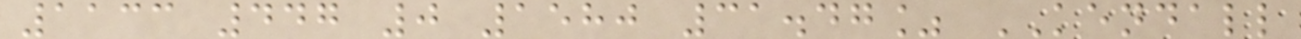1133 447 0 1580 31.47% KENDALL
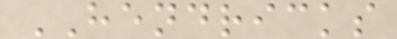HENDRICKS
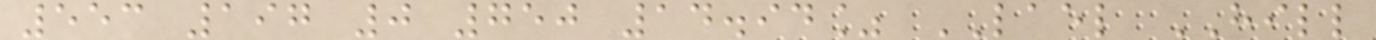553 197 0 750 14.94% LAEL HILL
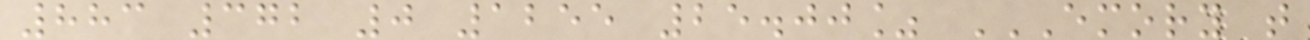883 372 0 1255 25.00% EMORY T
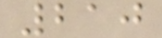210
